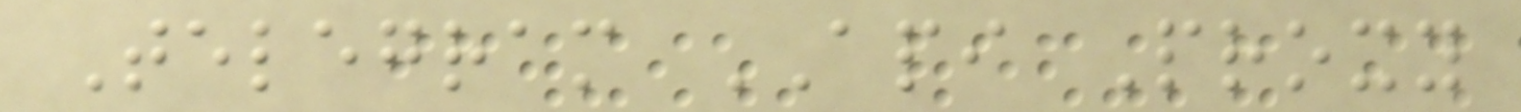Telegram API Proxy
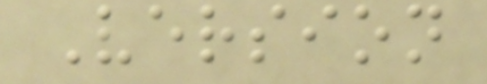Version
